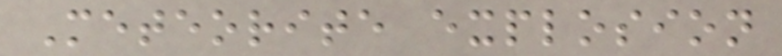Meteorite explosion
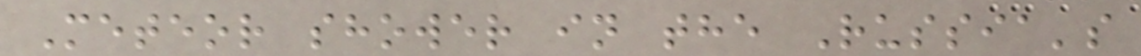Meteor shower in the Russia's
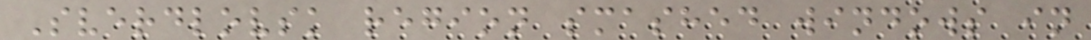Sverdlovsk region smashed windows in
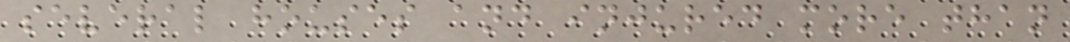several houses and injured more than
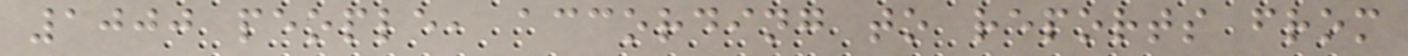1000 people, according to reports from
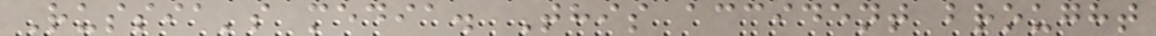Russia's media. This accident brought
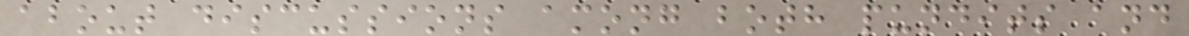about discussions among both pundits and
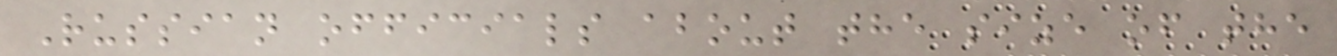Russian officials about the size of the
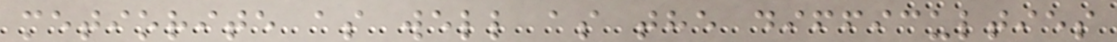metiorite as well as the difficulties
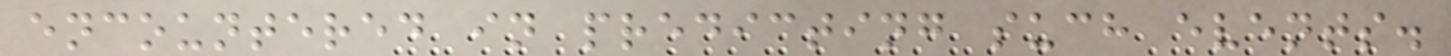encountered in predicting such events.
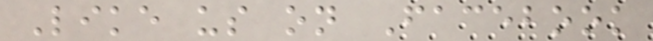Like us on Facebook
